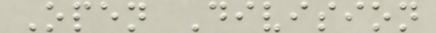Open Division
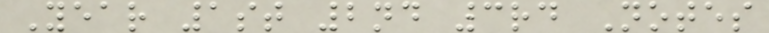Year 1st 2nd 3rd Notes
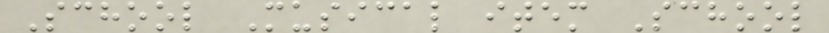School Musical item School
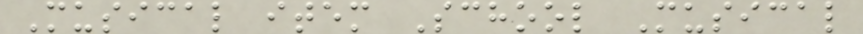Musical item School Musical
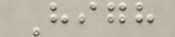High
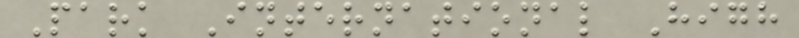Park International High
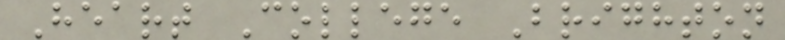Heart College Brighton
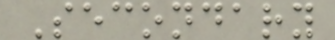Secondary
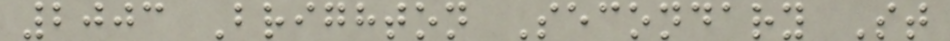2003 Brighton Secondary St
